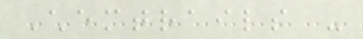Chemtrails -
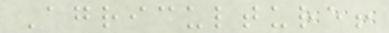Agriculture!
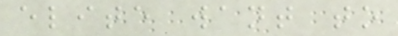elite want to
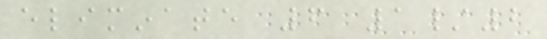eliminate 6 1/2
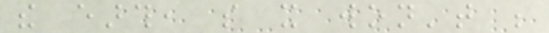the earth, so it won't be
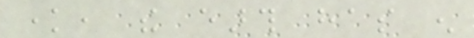know, the earth has enough
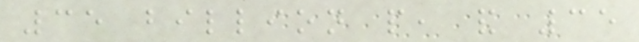35 billion people, and 35
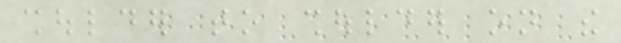shoulder to shoulder on the
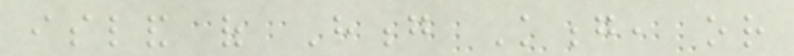island of Hong Kong, or
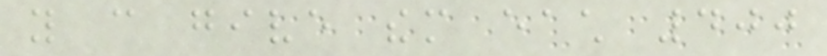you can give them each 400
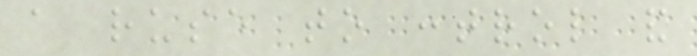a ruse to control and
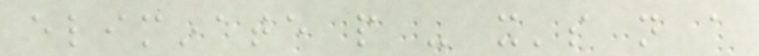eliminate people - it's not a
